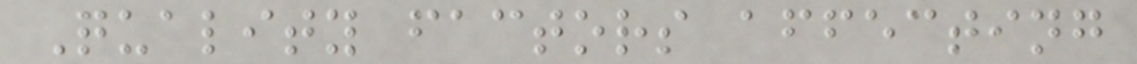Quality factors affecting
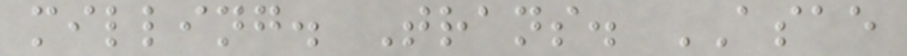milling. Trans. ASAE
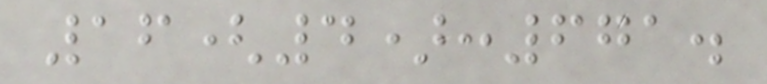16(4):671.
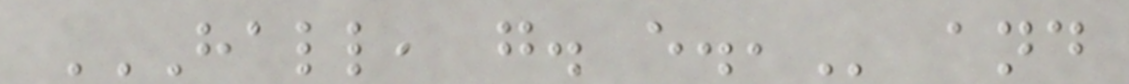HALL, G. E., and
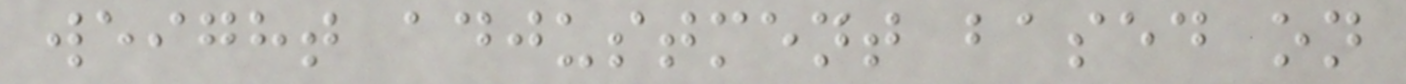weight adjustment based on
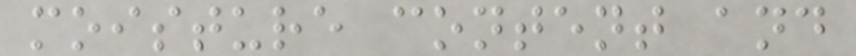moisture content and
